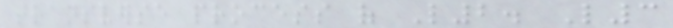transverse process of L2. L3
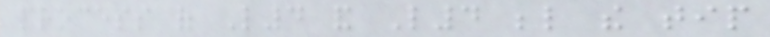process of L4 and L4 below the tip
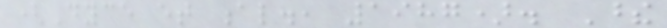(Dyce et al., 1987). These
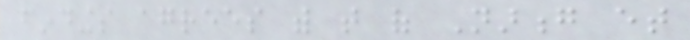findings agrees with that of Narong et
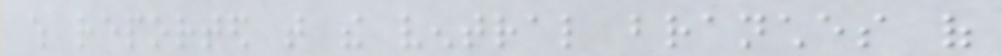which reported that the ventral branches of
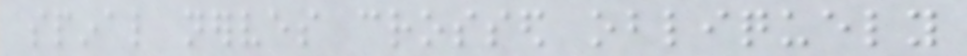spinal nerves crossed obliquely
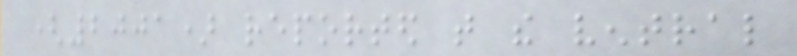(2001) reported that the ventral
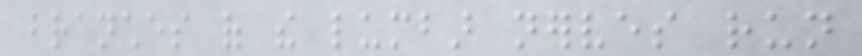branches of the lumbar nerves run
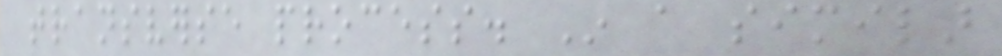transverse process. In a similar
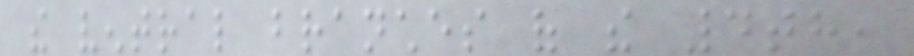the ventral branches of the 4th,
